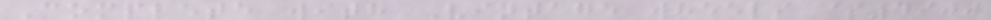Complete with Vintage wheels $4900
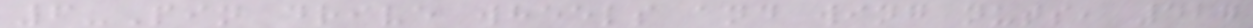6-Pin drive wheels and wing nuts, 427
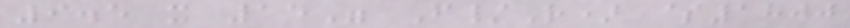9.5 x 15" F/R) $1800
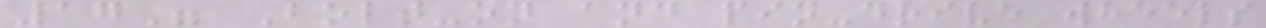17" Bolt-on and pin-drive wheels
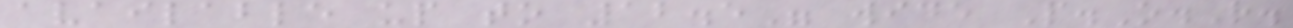available up to 12.5" wide P.O.R.
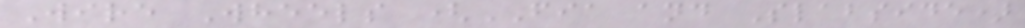Wire Wheels (FIA and Slabside)
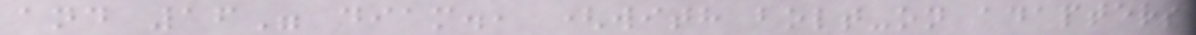and 16" diam., (with bolt-on adapters
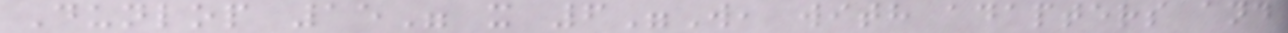Dunlop 15" x 6"W, with adapters and
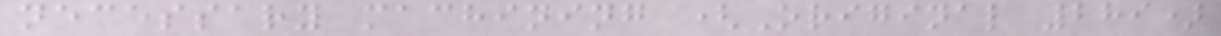necessary machining (Original 289)
